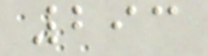293
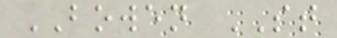BOWEN ST
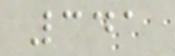341
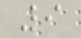9
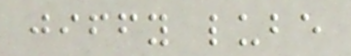jiffy lube
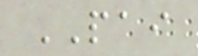PAI
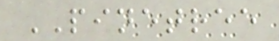PINETREE
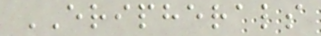ERIPHERALS
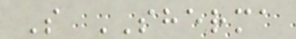S SHERMA
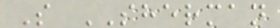S SHERMAN
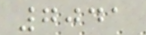7041
